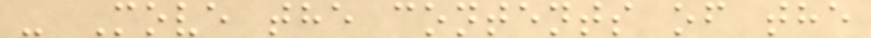- Move the contents of the
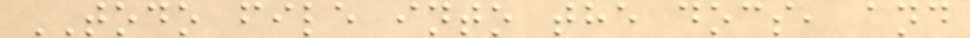TODO file into the docs, and
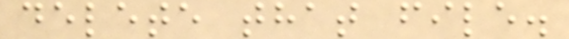delete that file.
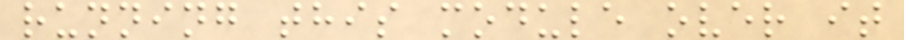running this module over it
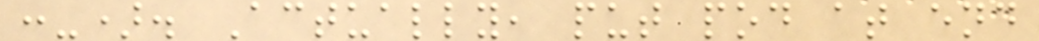:-). Actually, put pod at end
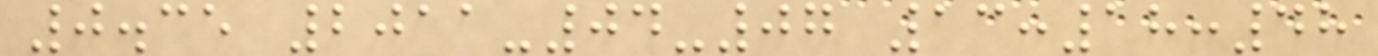0.35 2011-04-07 13:18:48
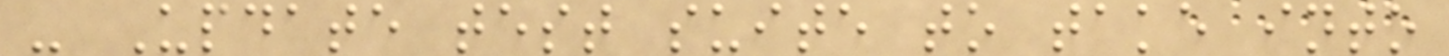- Update test suite to take into
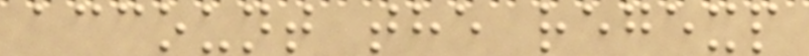account the regexp
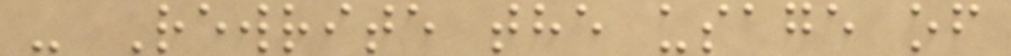- Rewrite the usage of
